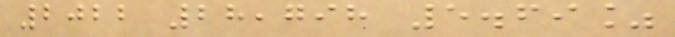2022 28,798 5.69%
